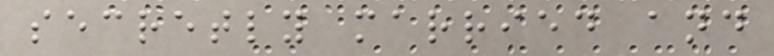secretly married and
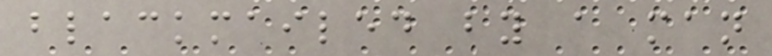blackmailed by a man
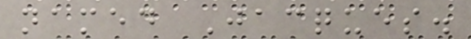named Jacques.
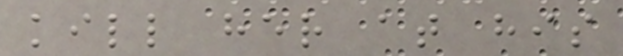kill her at his
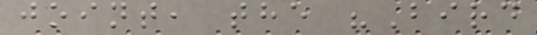joint, the "Bird
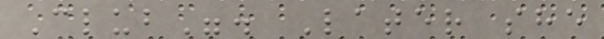Club". Later she
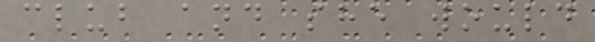club and she would
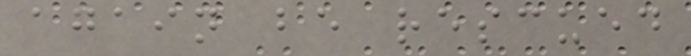again be rescued
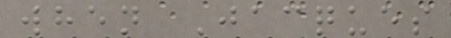when Jacques
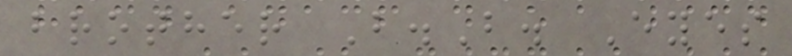brother B.B. Eyes
